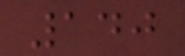140
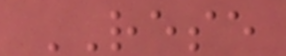RESE
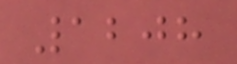1208
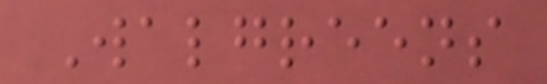Walgreens
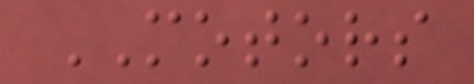MOTORS
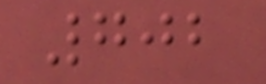702
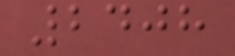2408
